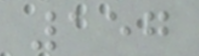157
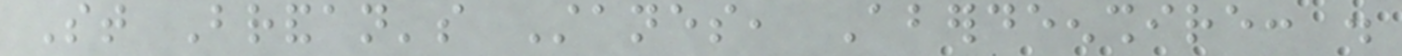St Brandan's Stanes, Aberdeenshire: .
